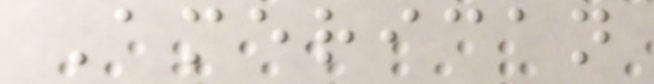American
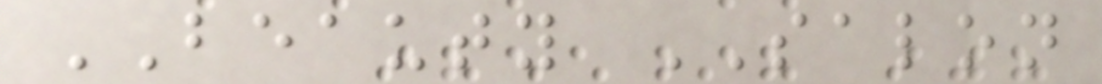BEAUTY SALON
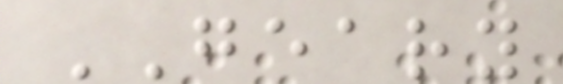GEARY
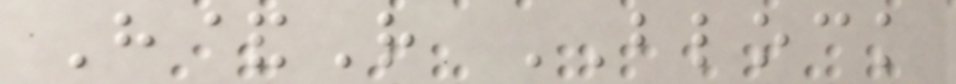H&R BLOCK
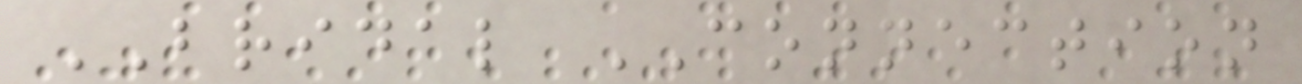BRIDAL CONNECTION
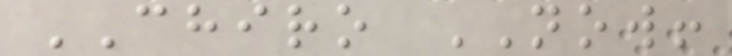CHIRO NOW!
